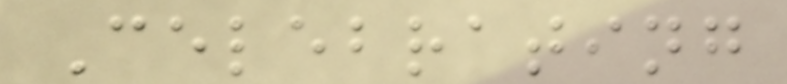Celebrating
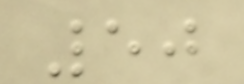50
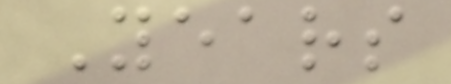Years
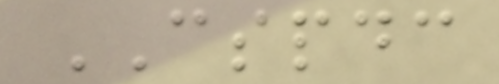CSPDC
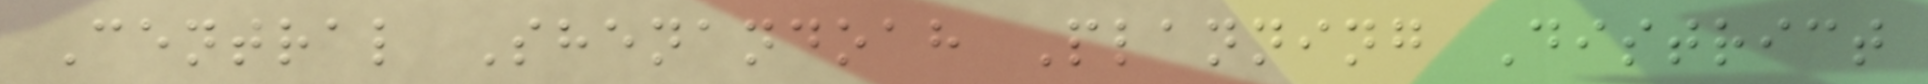Central Shenandoah Planning District
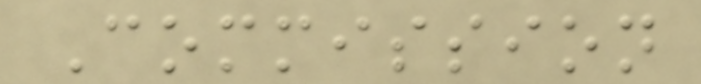Commission
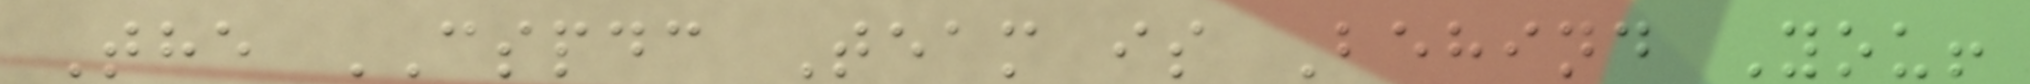The CSPDC Team is Behind You!
